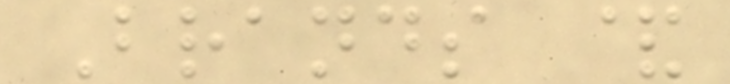Brands &
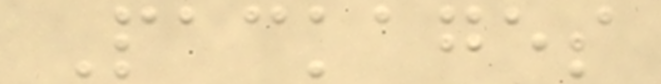Packages
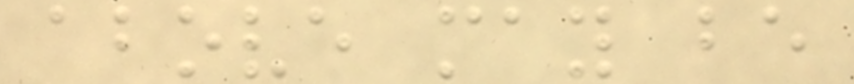above may be
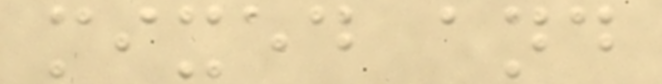mixed and
